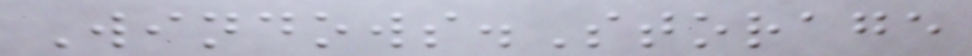Windows.Storage
